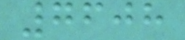7608
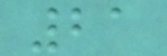21
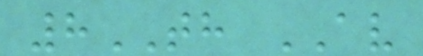8TH AV
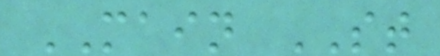MAIN ST
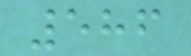586
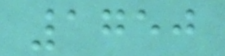1750
